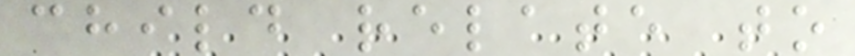child relate to
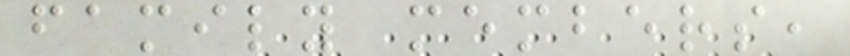family members,
